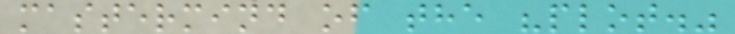mastermind of the "plot."
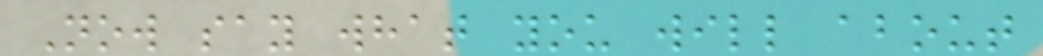Now say what you will about
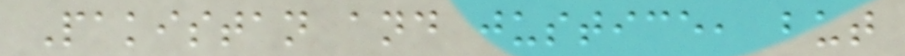Pakistan and justice, but
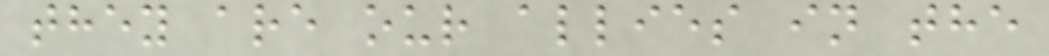they are our allies in the
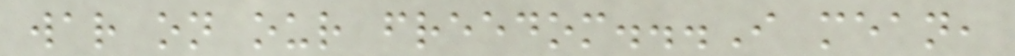war on our freedom...I mean,
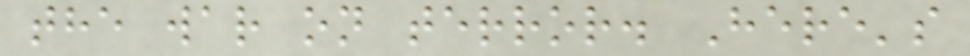the war on terror. Here's
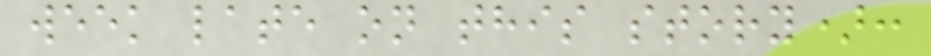week late on this story):
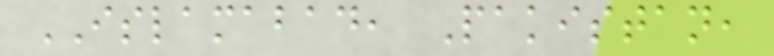ISLAMABAD, Pakistan,
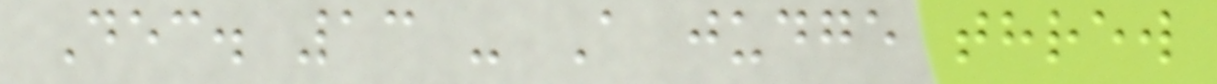Dec. 13 - A judge threw
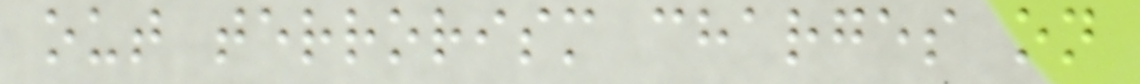out terrorism charges on
